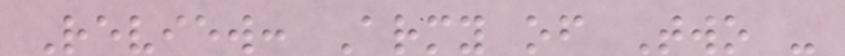Review: Army of Two -
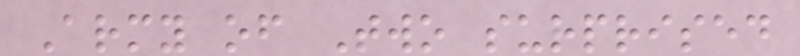Army of Two surprised
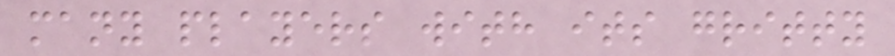many players with its gritty
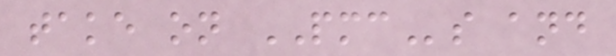take on PMCs and
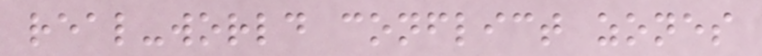real-world conflict zones
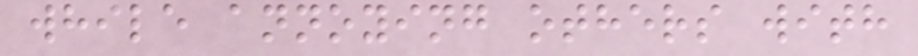while annoying others with
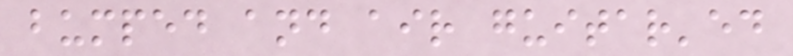bumped and air guitar'ed
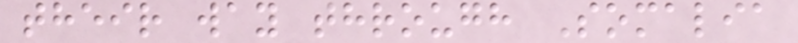their way through Somalia
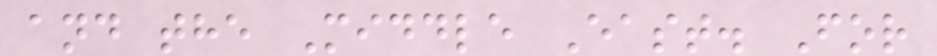and the Middle East. For
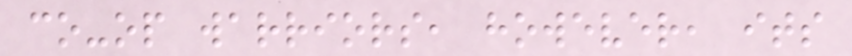co-op warriors, however, its
